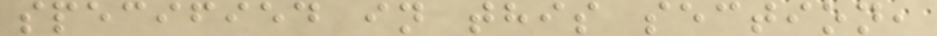specified in this section,
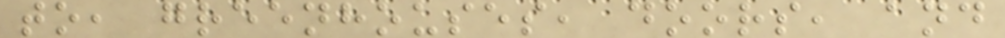to, greenhouses, doors, and
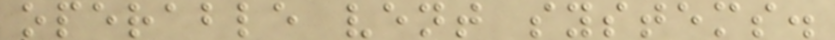operable vent systems.
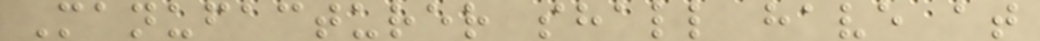Manufacturer shall have at
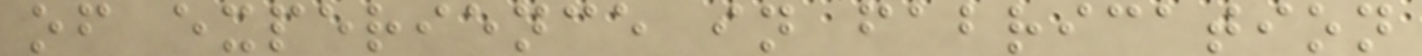of experience in fabrication
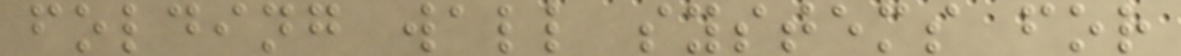folding wall systems for
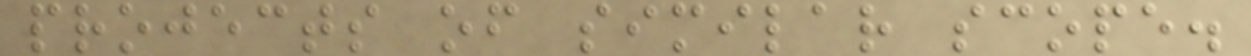projects of similar scope.
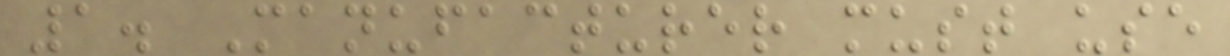1. Manufacturer must use
